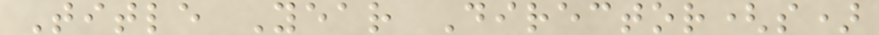Title Year Director(s)
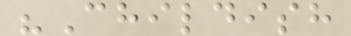"Childish
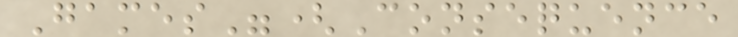Games"(Consequence
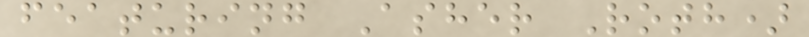featuring Asher Roth)
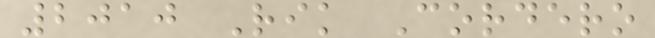2010 Rik Cordero
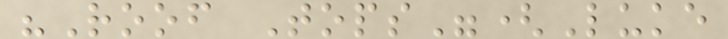"Roof Tops"(Luke
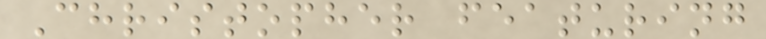Christopher featuring
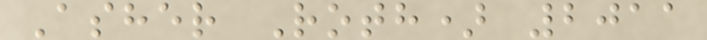Asher Roth) 2011
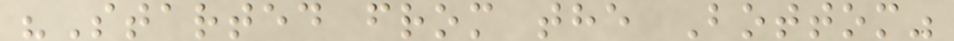"Started from the Bottom"
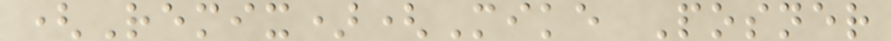(Remix)(Mike Posner
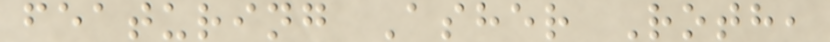featuring Asher Roth,
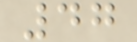47
